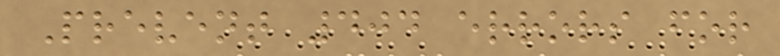Prevent 404 errors for
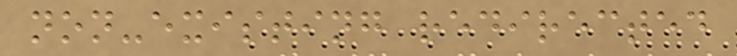non-existing redirected
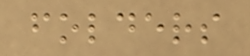folders
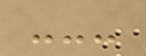---
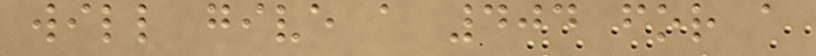will give a 404 for a
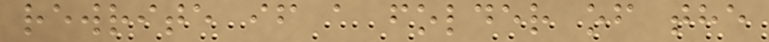rewrite if a folder of the
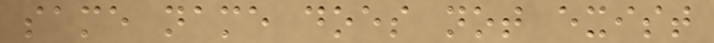same name does not exist
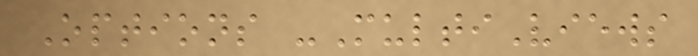Options -MultiViews
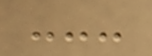---
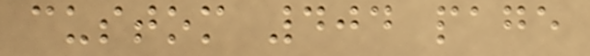custom 404 page
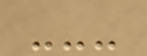---
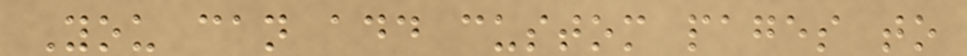You can add custom pages to
